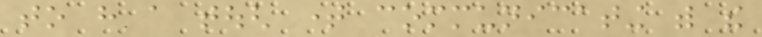to have a tough time communicating with the
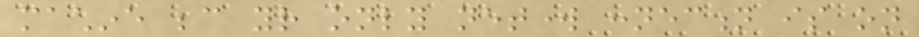machine because your only network connection is on
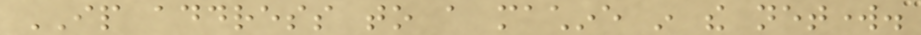IP address to a machine in the network.
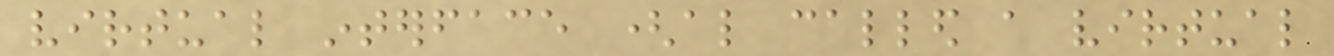virtual interface (also called a virtual
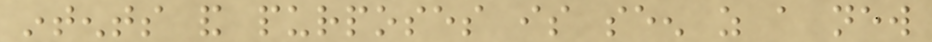intents and purposes is seen as a new
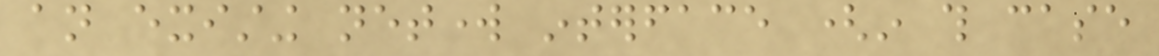an existing network interface (in this case
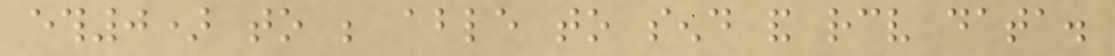eth0) to be able to send and receive data.
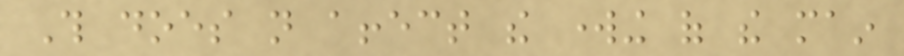This does not affect the working of the main
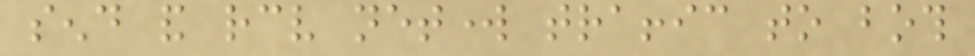send and receive network traffic to both
